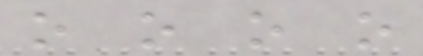o o o o
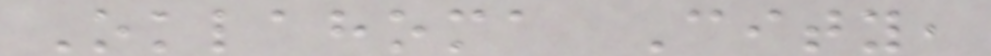Oklahoma City,
